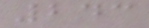243
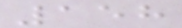158
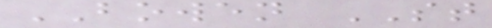BOWEN ST
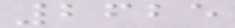2625
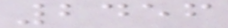2456
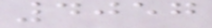4057
